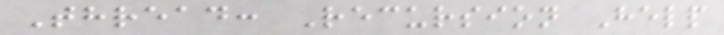Thread: Recursion Help
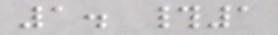1. #1
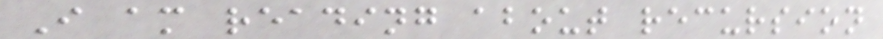I am reading about recursion
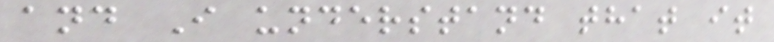and I understand that it
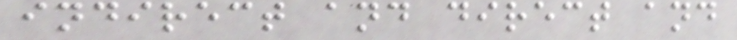indirect and direct and
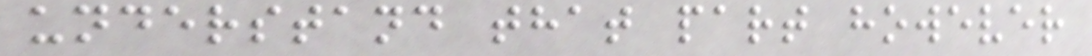understand that part however
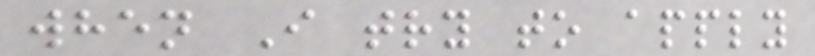when I try to apply
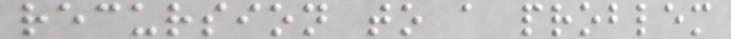recursion to a problem
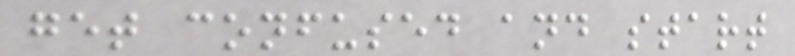get confused and start
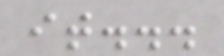it...
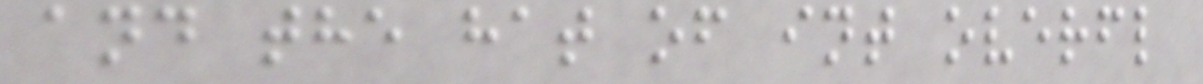and the hat of int overfl
